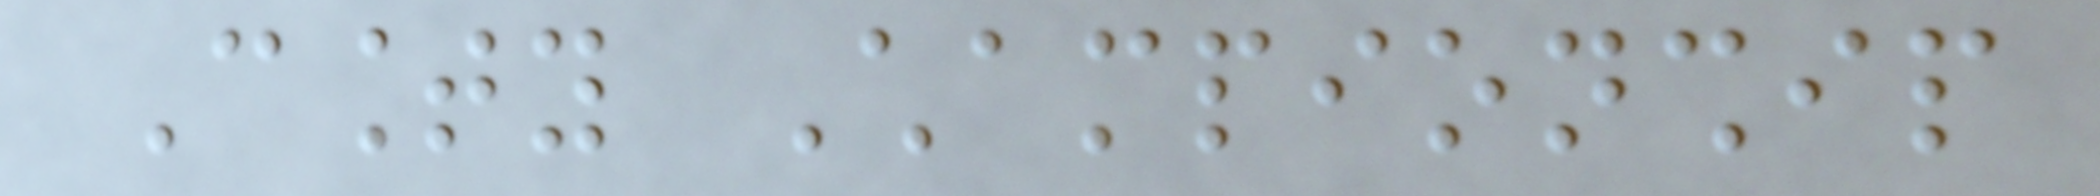County Championship
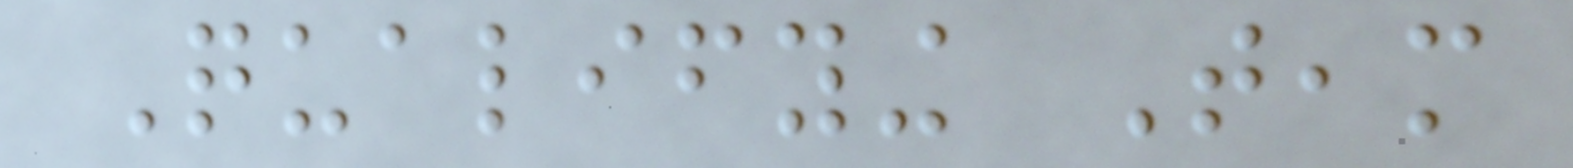Qualifying Team
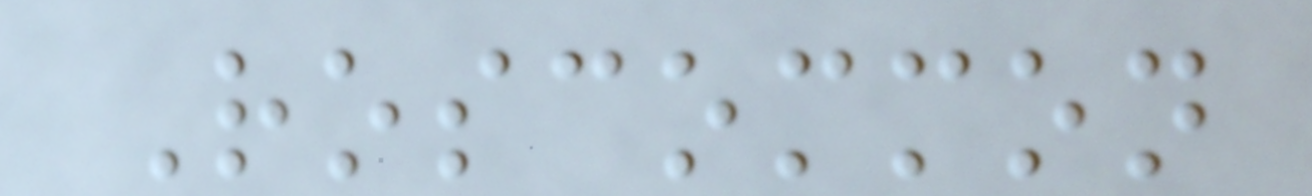Roscommon
